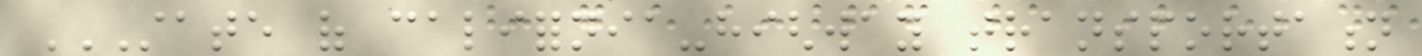STATE OF CALIFORNIA-HIGHWAY TRANSPORTATION
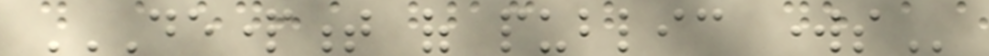DEPARTMENT OF PUBLIC WORKS
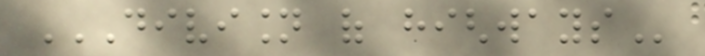DIVISION OF HIGHWAYS
